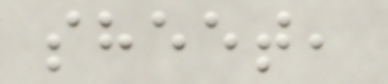sheet,
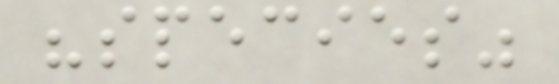"species"
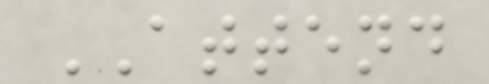ATTEND
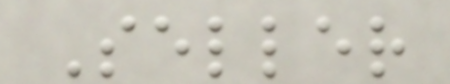Seller
